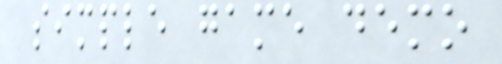simple game demo
